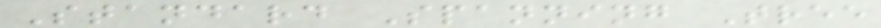Standard Spanning Tree
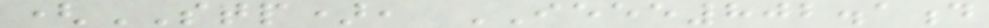(STP), IEEE802.1d
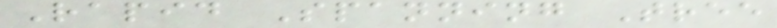Rapid Spanning Tree
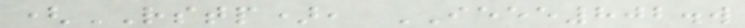(RSTP), IEEE802.w
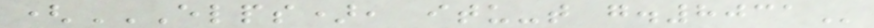(ELPS), ITU-T G.8031
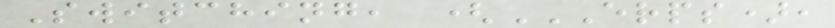Switching, (ERPS),
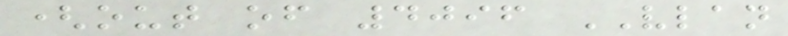(out of 4096 VLAN
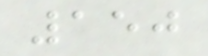150
